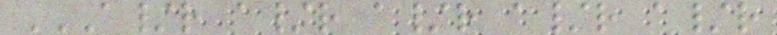A/R A/R A/R A/R A/R
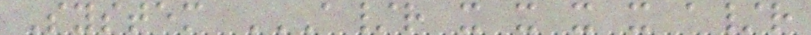System A/R X X X X A/R
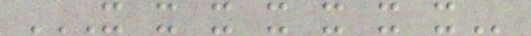X X X X X X X
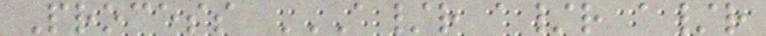Process A/R A/R A/R
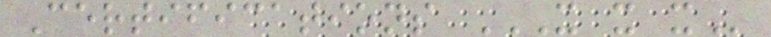Certifications X X X
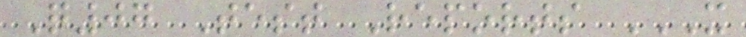Q07 Test Reports X
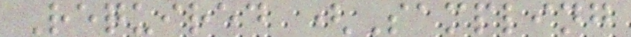Required (Sampling
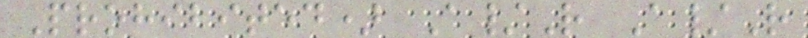Prohibited) A/R A/R
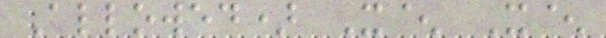Allowed) X^ X^
